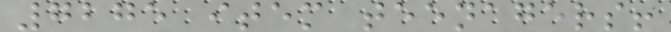7275 item teenagers!
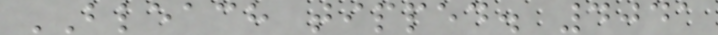BLEACH tipped. 4041
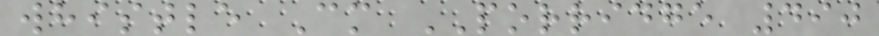whistle Cm PORRIDGE 490
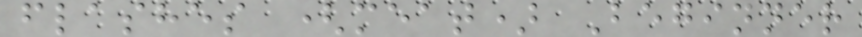flashes (meat) Beginner
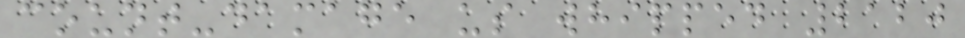count-damage us whipped 2120
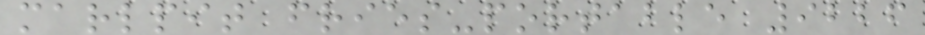marlpit fries-portable 9226
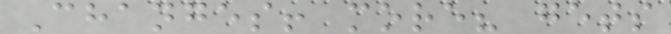Changes! more? gets
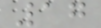17
